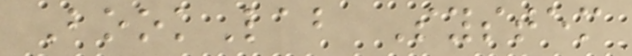BookLab System
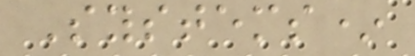Systems*
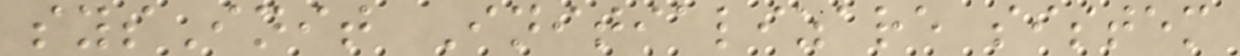sysInit Initializare sistem
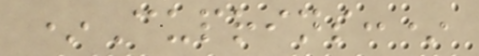*Cuprins:*
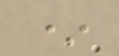*
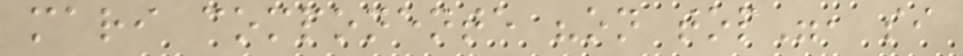mari componente "on top", si
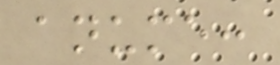anume:
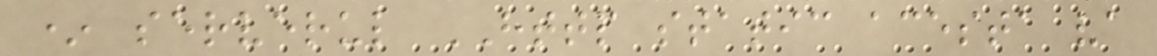* serverul HTTP static acesta va
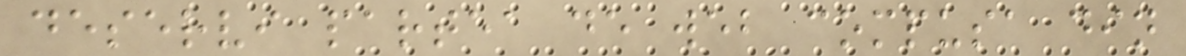deservi partea de web compusa din
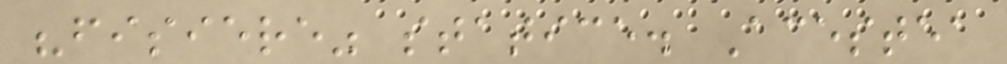"fisiere" statice. Acestea
